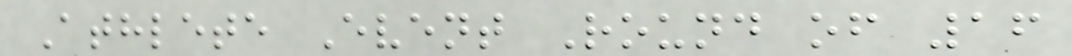Athlete Event Round of 16
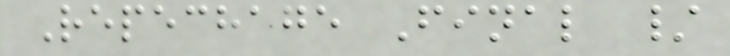Repechage Final /
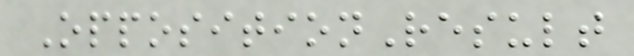OppositionResult
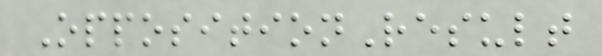OppositionResult
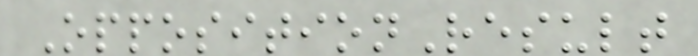OppositionResult
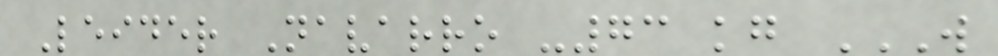Leider Navarro -73 kg W
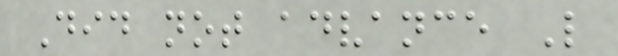Did not advance L
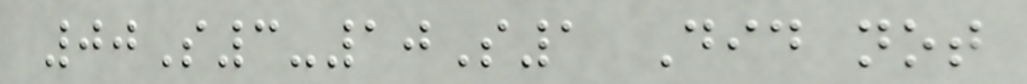00S3-10S1 Did not
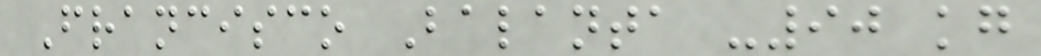Francisco Balanta -90 kg
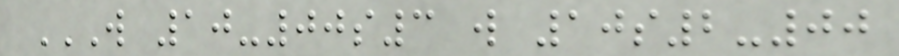W 10-00S3 W 10S2-00
